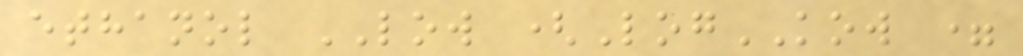ethanol LOW (LogKOW =
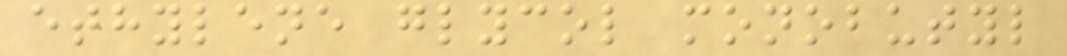ethylene glycol monobutyl
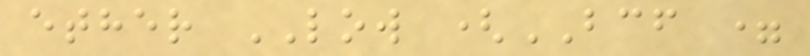ether LOW (BCF =
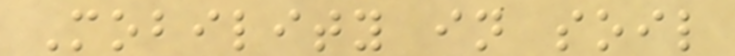Mobility in soil
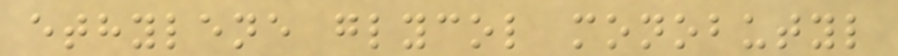ethylene glycol monobutyl
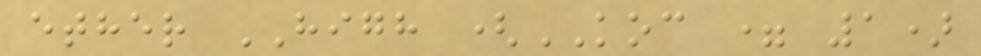ether HIGH (KOC = 1)
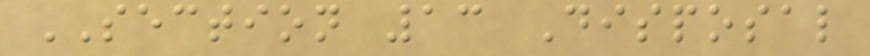SECTION 13 Disposal
